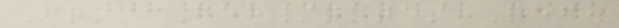From Fee/notes Ref.
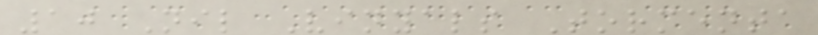10 Nil Vinyals Tormenta
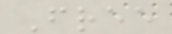Free
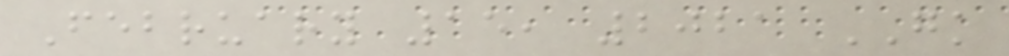February 15, 2021 GK
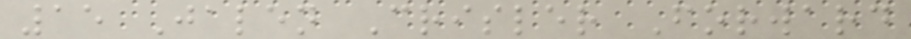15 Jalen Crisler Forward
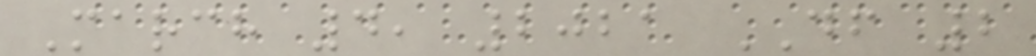March 4, 2021 DF 2
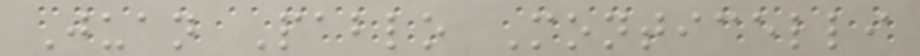Juan Pablo Monticelli
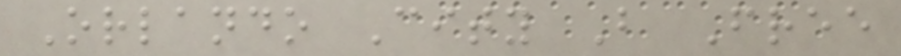Orlando City B Free
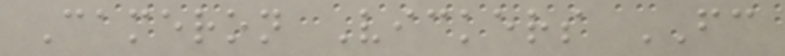Cameron Vickers FC
